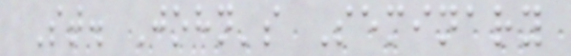St. John's Seminary
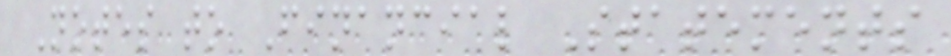Notes to Financial Statements
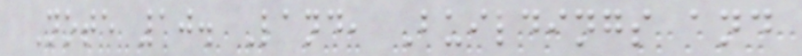Note 10. Land, Buildings and
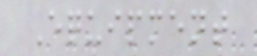Equipment
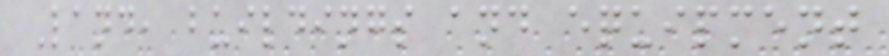Land, buildings and equipment
